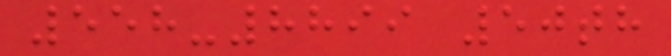558-8899 50th
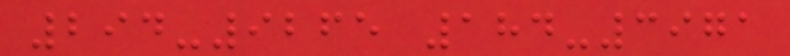294-9265 184-3971
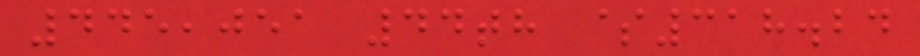445,051 44th $318.24
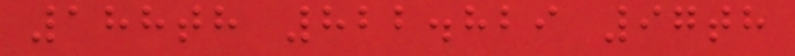188th 822.829 97th
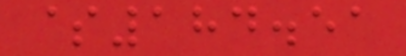$184.51
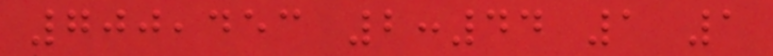700,453 2:44 1 1
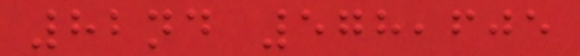82nd 578,605
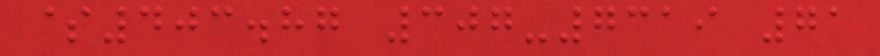$403.87 307-7319 71
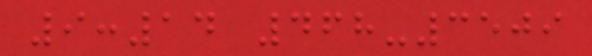9:14 468-3509
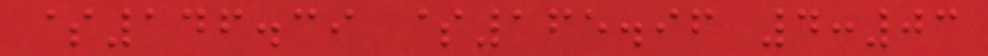$146.39 $165.96 4:03
